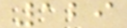129
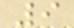9
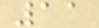11
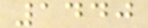1440
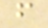f
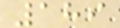189
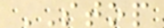STOP
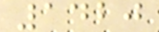1420
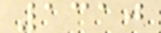1310
